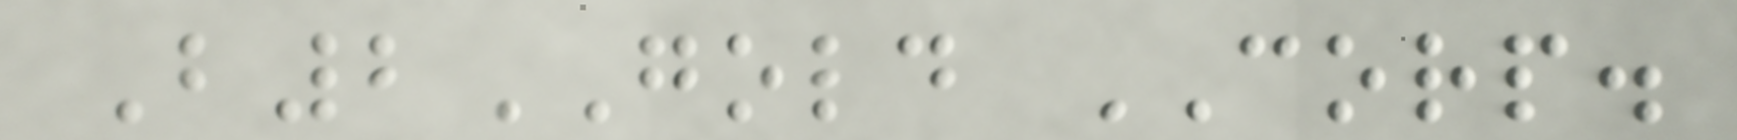B2GOLD CORP.
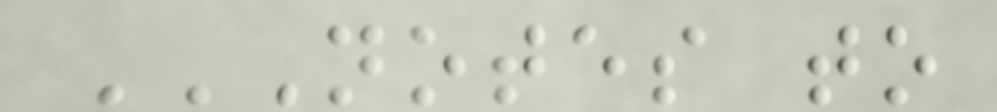NOTES TO
